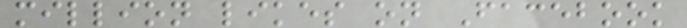million likes on Facebook
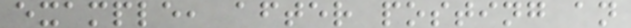example, after posting an
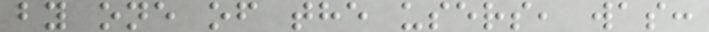by one of the users, was:
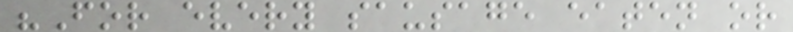"For every sausage eaten or
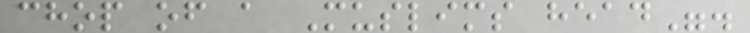chop of a Muslims head".
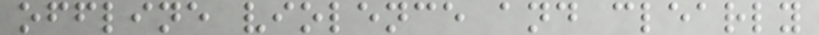offline violence and clearly
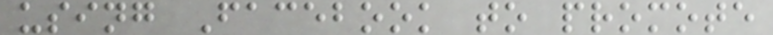using Facebook to promote
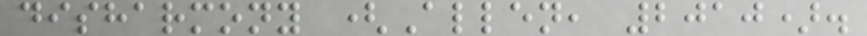disharmony (Allen, 2010).
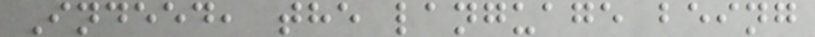Indeed, the language being
